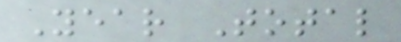Year Total
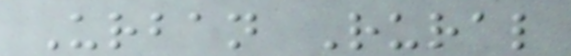Urban Rural
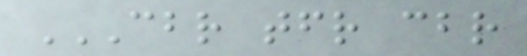CBR TFR CBR
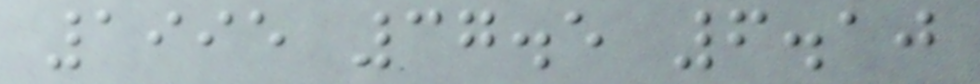1995 37.5 6.10
